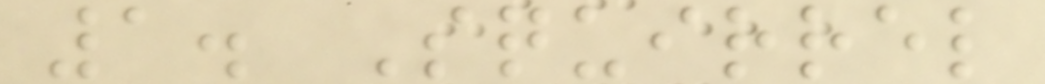1. Squirrel
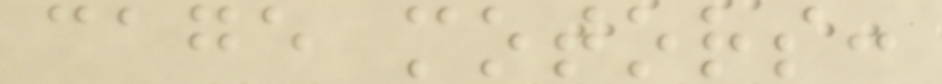cage motors:
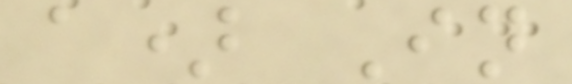a) In
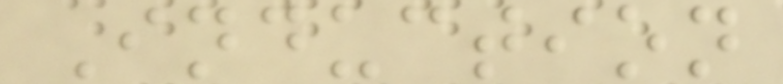Induction
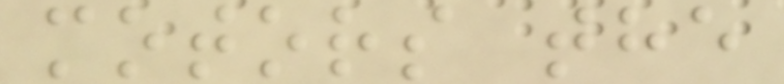motors the
